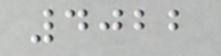4022
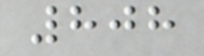808
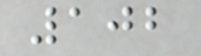102
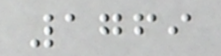1769
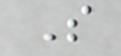S
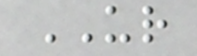UR
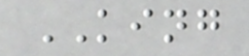KING
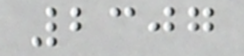2307
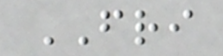FRI
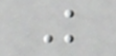K
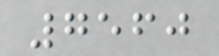7560
